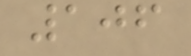106
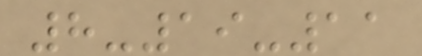8-19-11
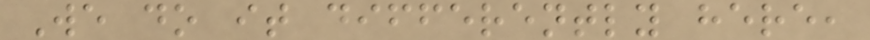We do it differently here,
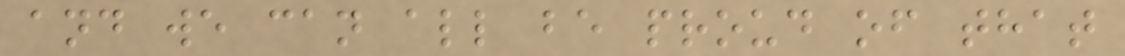and we can all be proud of that
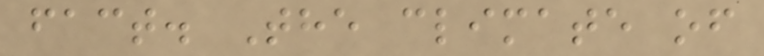fact. The climate of
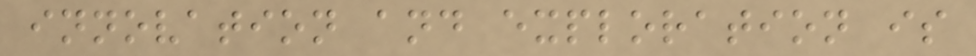innovation and exploration is
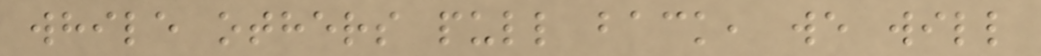while others pull back, we will
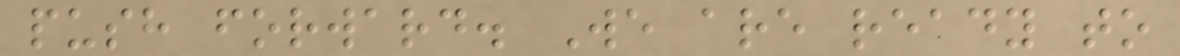push forward. We are ready to
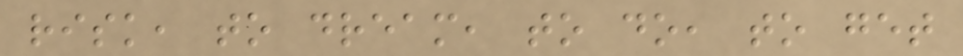risk, to dream, to do, to get
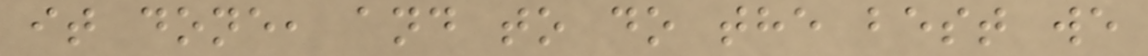it done, and to do the best we
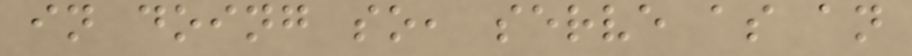in doing so, serve as an
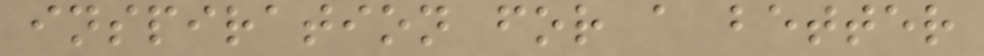inspiration for a better
